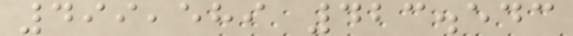499,589 423.543
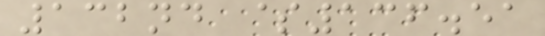132nd $136.51
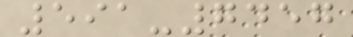591-7457
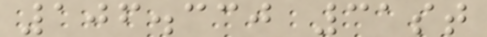106.330 31st
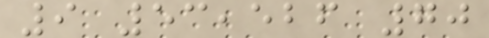9 53,526 70
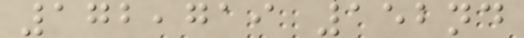172,719 152nd
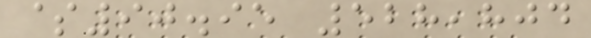$90.95 528,804
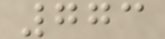773
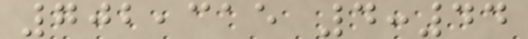702,315 4:44
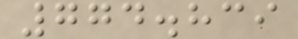774.839
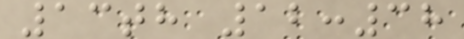13th 12:38
